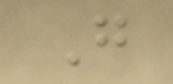G
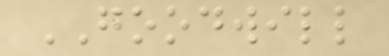GOODWILL
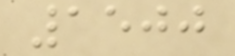1500
